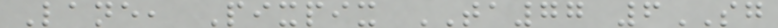Lane, Pixpix TA77 6SG
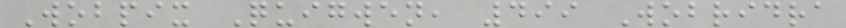Wobpix Quigwen, 499 Wobridra
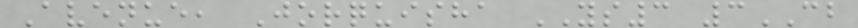Avenue, Jorquisha YS3 3CB
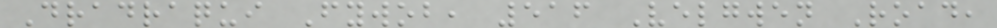Dradraqui Fywob, 516 Velgwen Road,
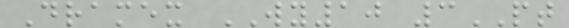Dramex WY10 3PT
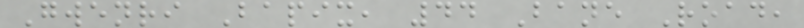Gwenri Bapix, 44 Bane Road,
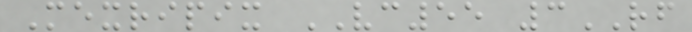Mexripix VC55 3RF
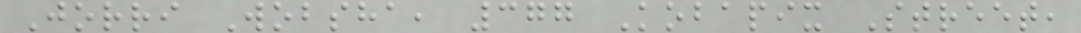Jorri Wobsha, 377 Kobapix Street,
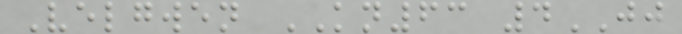Velgwen KN63 4JJ
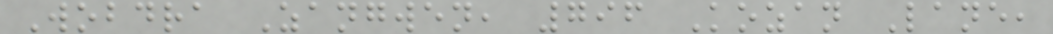Wobdra Zangwen, 796 Kozan Lane,
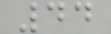44
